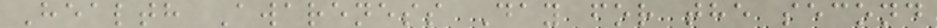Health Awareness Day for the second
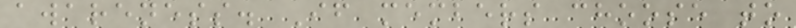awareness. If members choose to
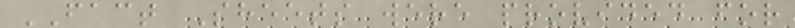FACT Sheets were provided for
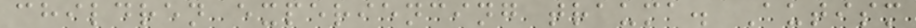children experiencing trauma. Autism
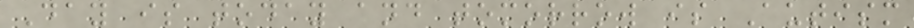Day is today and tomorrow is Autism
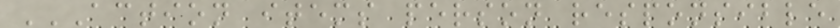ACTION ITEMS PERSON RESPONSIBLE
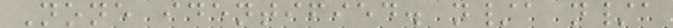None identified. n/a n/a
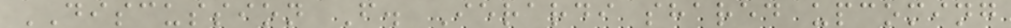DISCUSSION F. Ierardi shared upcoming
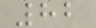82
